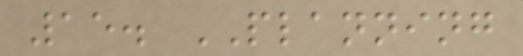15. PLANNING
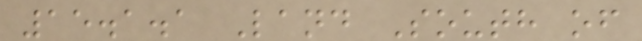15.1.1 Land South of
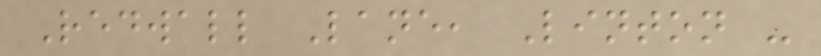Redwall Lane, Linton -
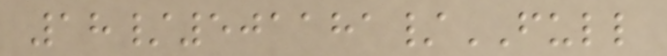18/501181/FULL
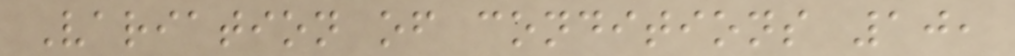Variation of conditions 10,
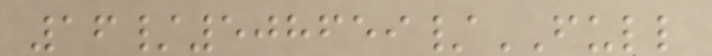16/508659/FULL
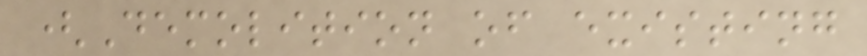(Demolition of existing
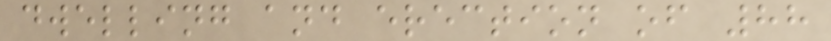dwelling and erection of 88
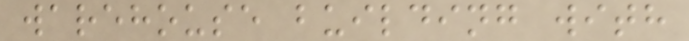warehouse building with
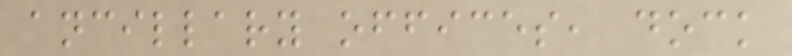ancillary offices, dock
